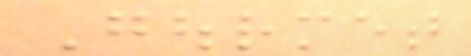Gourmet
